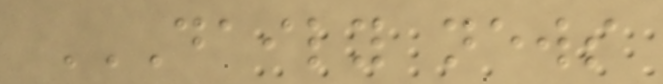DAILY NEWS
